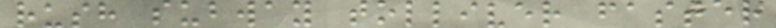rush subway tolliver faster
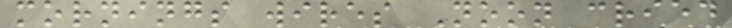mornings wires Noon cried
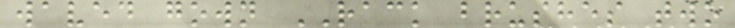waved gown RACK brushes two
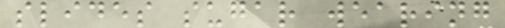slides sugar wearing
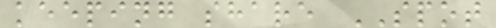keeping share SPOT
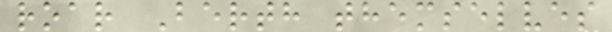roar Berth themselves
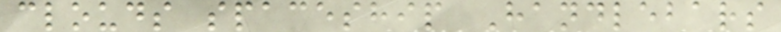clouds spaceship Handlebars
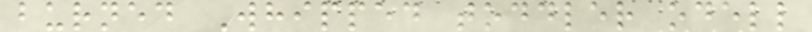burned Whipped toddler odell
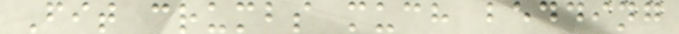Fit crumbs much bedding
